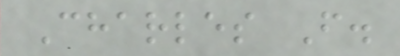Charles F.
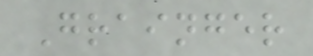Grainger
